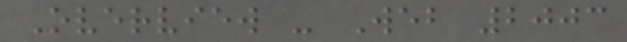Overview - Web 2003
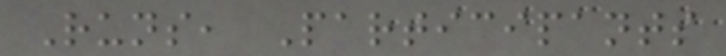Runs, Participants
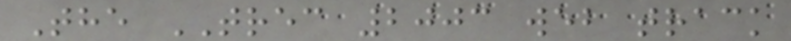The TREC 2003 web track
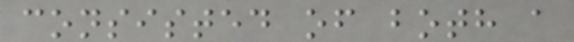consisted of both a
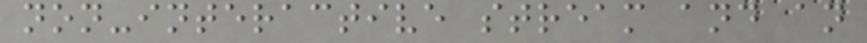non-interactive stream and an
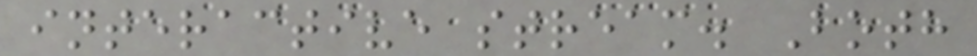interactive stream. Both
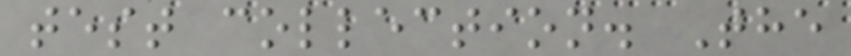test collection. The
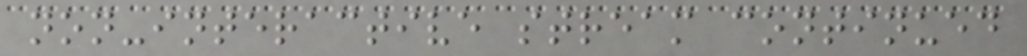non-interactive stream continued
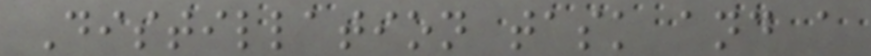Distillation task and a
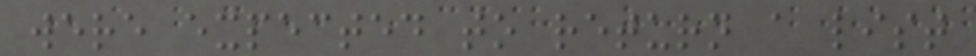were expected to return a list
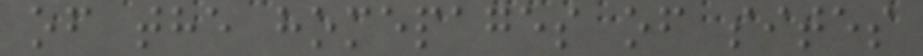of the homepages of sites
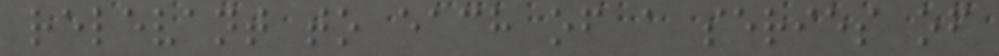relevant to each of a series of
